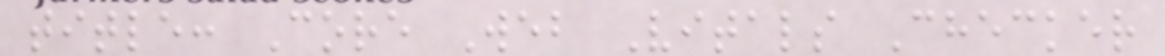title: Core Web Vitals Checker
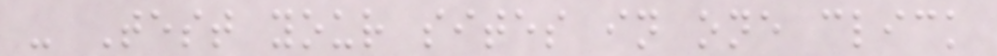- Test your sites in one click
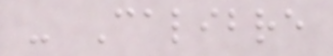- Calibre
